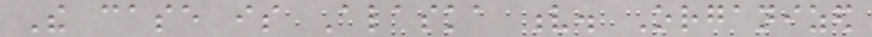The case is Alaska v. Organized
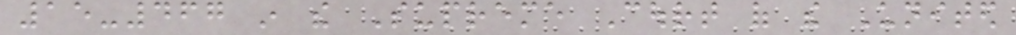15-467 in the Supreme Court of the United
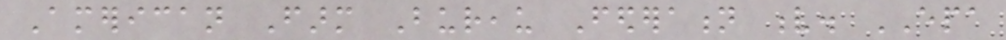American Farm Bureau Federation v. EPA
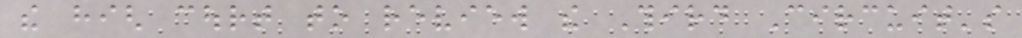the high court to review the Third Circuit's
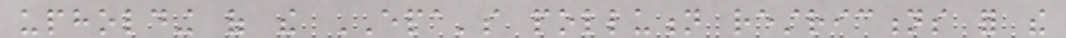upholding of the EPA's pollution restrictions for the
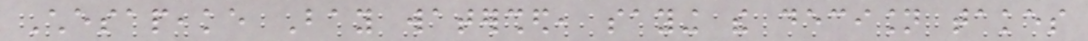Chesapeake Bay watershed, saying the decision takes
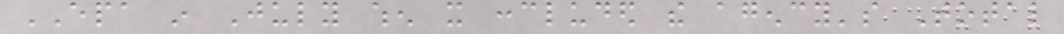EPA in July when it concluded the agency's Total
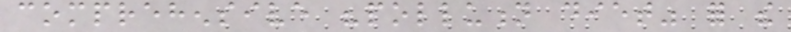comprehensive "pollution diet" for the
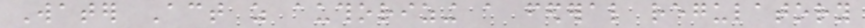Water Act as authorizing a federal regulatory
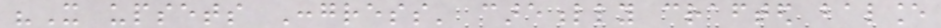"It upsets Congress' carefully crafted balance
